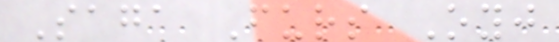Saga Furs Oyj
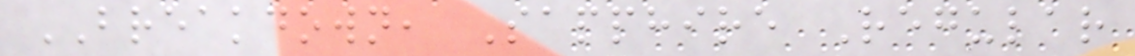BREAKDOWN, Sapphire Regular
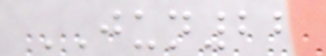JUN22
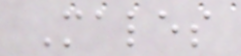Males
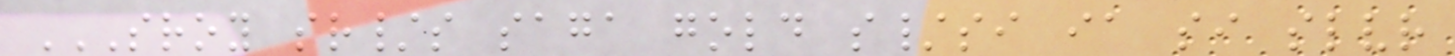SROY SR/S SAGA GOLD S/SI IA SI SLVR
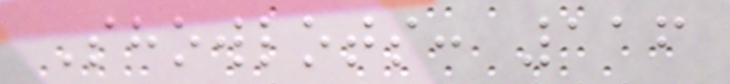Showlots: 116
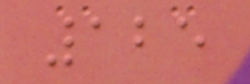125
